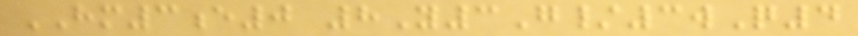HM3e0 8Y3G/3wQ4
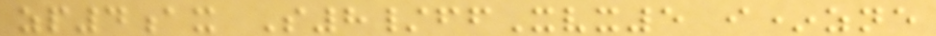zp4ax S8/ffXvx5 i*zne
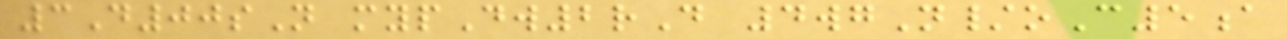3D00sN mypDw2rD 4wgN/oC5a
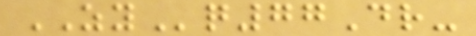ZYq77Dr-
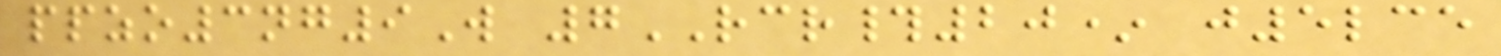ppzo3ng9W 7RCR#20* j5lce
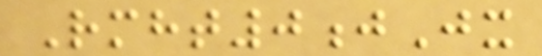Rmht0jJx
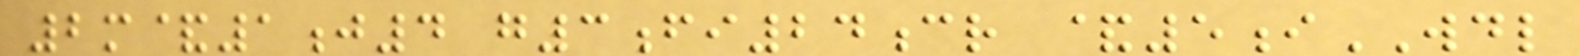2m&1j4 g3fi24cr &5iWDL
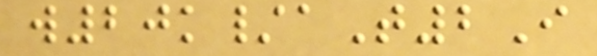w20k/aT2I
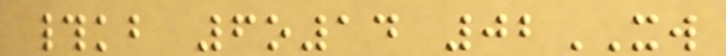#kb 6o14 02XW
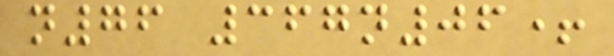n76 367n06+
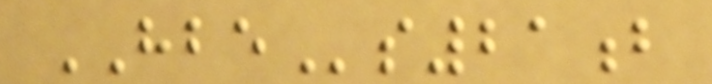HBEs21b
